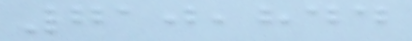710,844
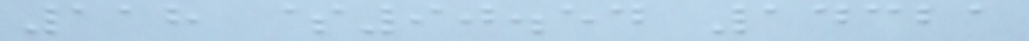118 $90.54 14321
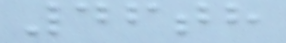46th
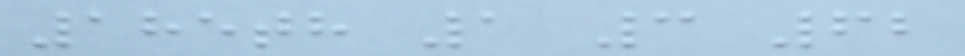185th 1 3 62
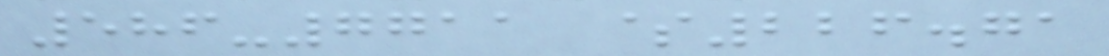586-7711 $226.71
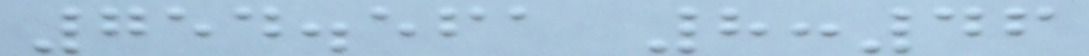754.561 8:46
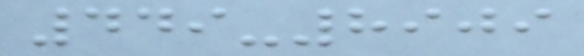449-8909
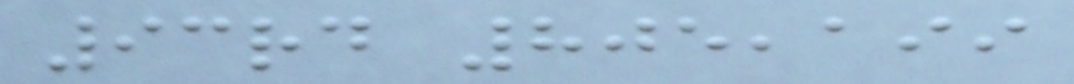93rd 805,199
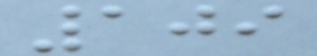109
